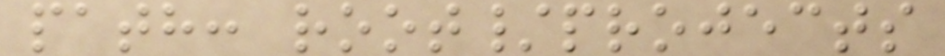path: root/projects
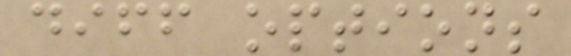diff options
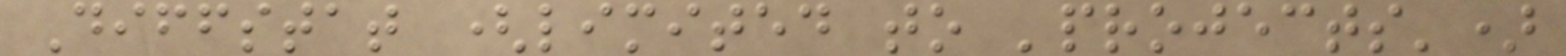Diffstat (limited to 'projects')
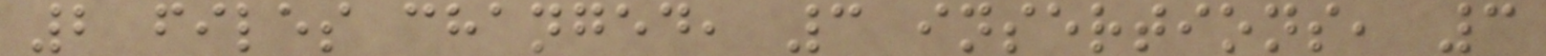2 files changed, 3 insertions, 3
